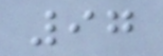97
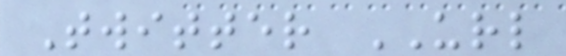Twitter URL
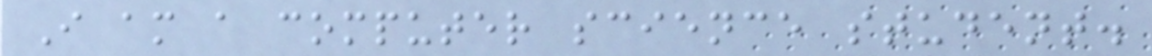I am a computer science student.
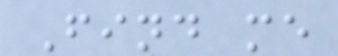Find me
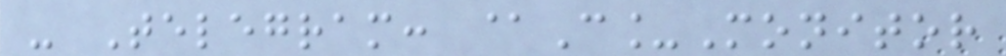- Telegram: @C_Monitor
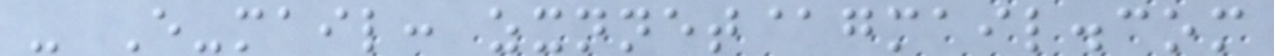- E-mail: zxnnet@gmail.com
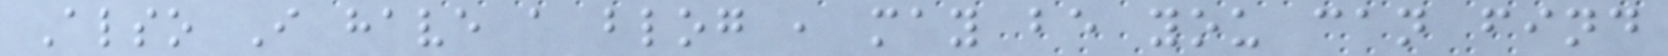Also I have a blog , may be you can find
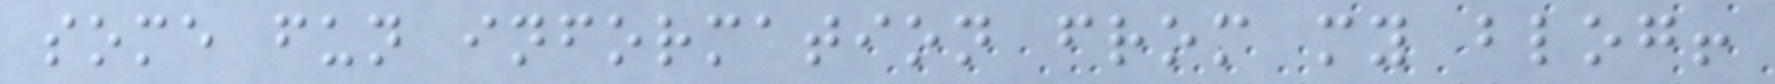some fun information from my blog!
